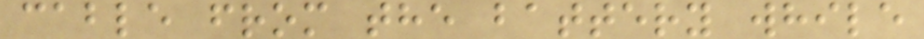cable from the battery while
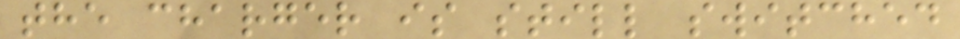the charger is still switched
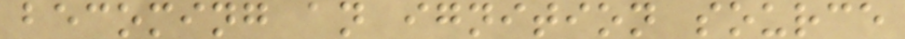becoming an ignition source
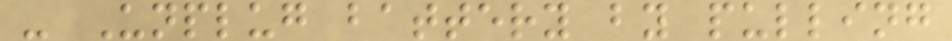- Unplug battery by pulling
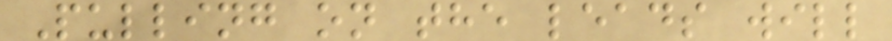Pulling on the leads will
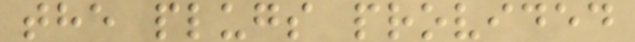the plugs provided
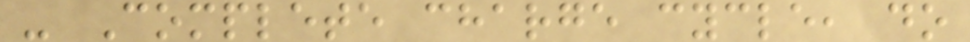- Complete charge cycle, do
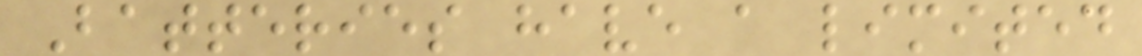Batteries have a limited
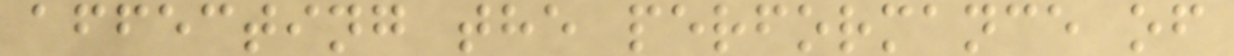affecting the performance of
